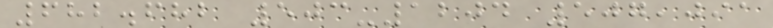682.682 503-1204 507,091
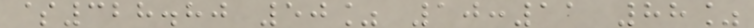$328.80 50% 10:11 88%
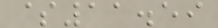$11.59
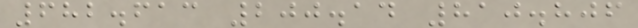682.613 200.14 810.806
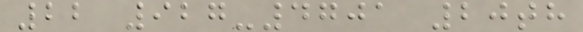22 927-4701 20th
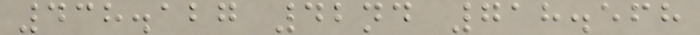438.127 42nd 718.568
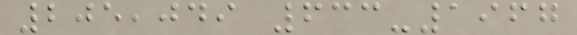205,049 633-1967
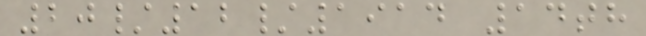20/12/1914 14th
